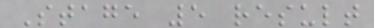Stage 5 result
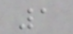1
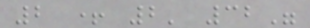2 + 2' 32"
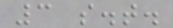3 s.t.
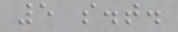5 s.t.
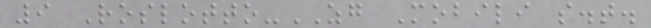9 Roslotto-ZG Mobili s.t.
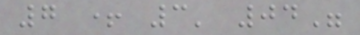7 + 3' 04"
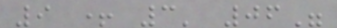9 + 3' 06"
